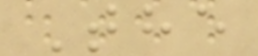The
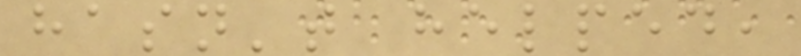hasn't helped,
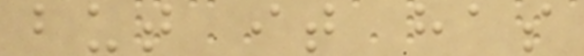but it has
